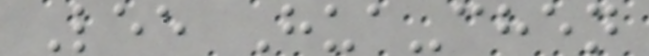Lee Hua-chen
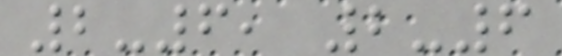2-6, 2-6
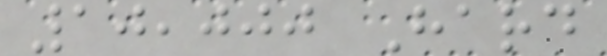10,000 Hard
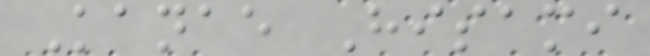Kanae Hisami
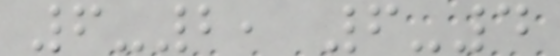6-2, 6-4
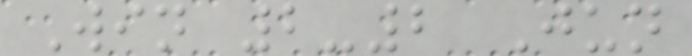Win 2-2 Jun
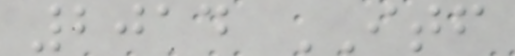2014 ITF
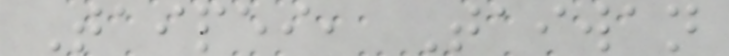Taipei, Taiwan
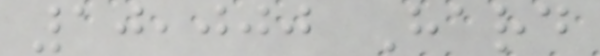10,000 Hard
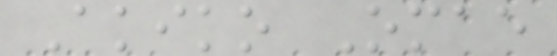Akiko Omae
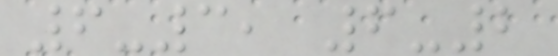6-3, 6-2
